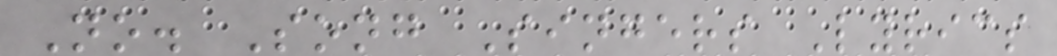No. Song Singers Lyrics
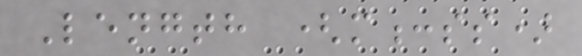Length (m:ss)
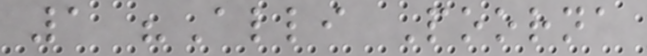1 "Alli Poorna
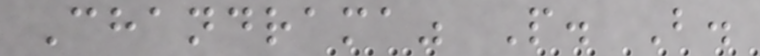Chandrama" P. B.
